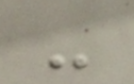-
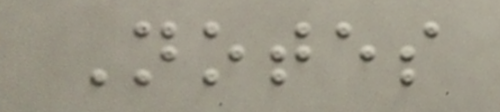Notes
